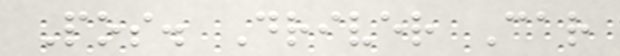Pos. Driver Car
